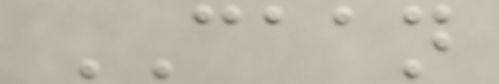CAAN
